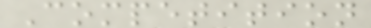Competition
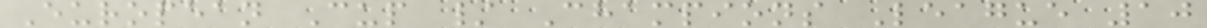European Cup / Champions League 10
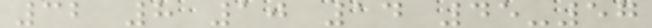32 8 10 14 45-57
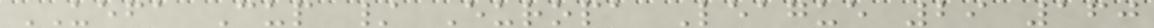UEFA Cup / Europa League 29 160
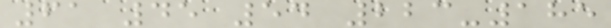61 45 54 223-185
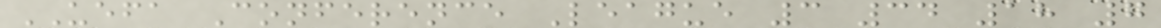UEFA Conference League 3 34 18 7
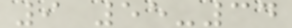9 55-34
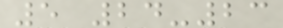5 24-23
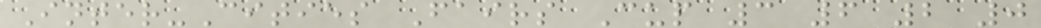Inter-Cities Fairs Cup 3 6 2 0
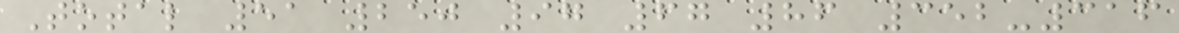Total 51 250 97 67 86 352-316
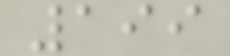199
